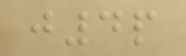j4p
